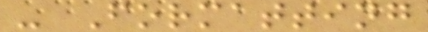- Formatting
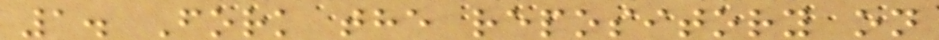1. Fork the repository on
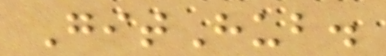GitHub.
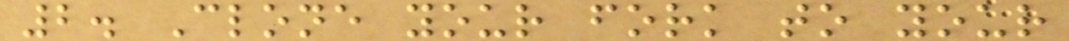2. Clone your fork to your
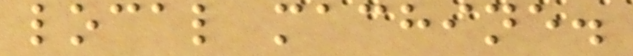local machine.
